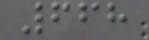668
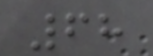68
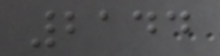2144
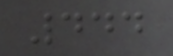444
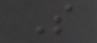S
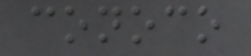conoco
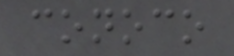conoco
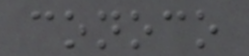conoco
